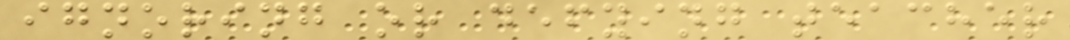ignoring or defying teacher
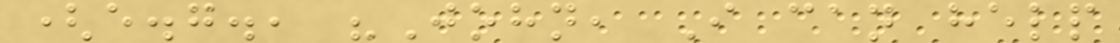(e.g., "John, I can help
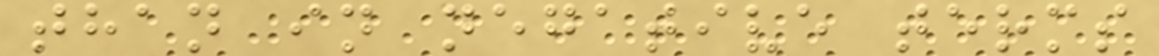than in negative terms
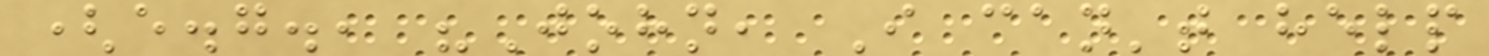(e.g., "John, I can't help
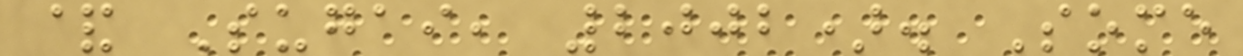& Sugai, 2002). Some
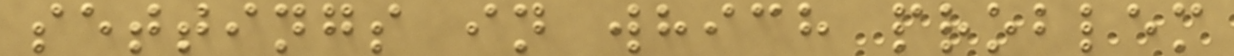settings in which problem
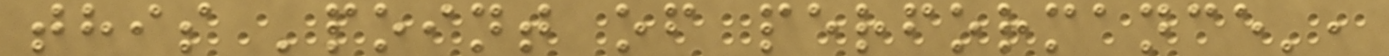this 'point of performance',
